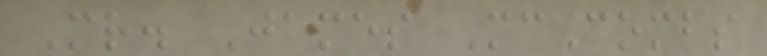Mr. James McCombs
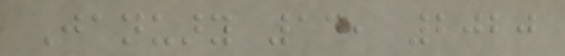January 14, 2020
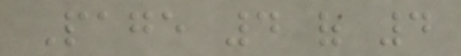Page 4 of 4
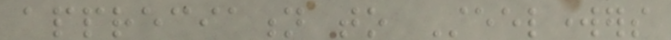appreciation to Steelworkers
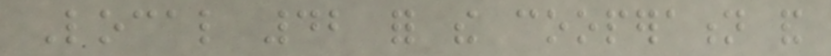Local 42 for the cooperation and
